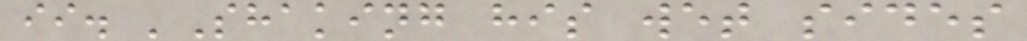ii. 'Shaking his wet sides
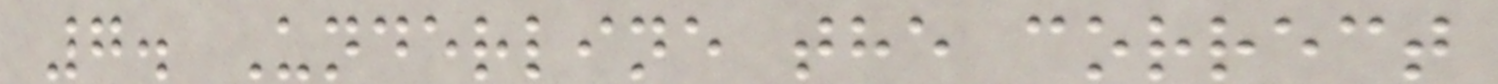7. Underline the correct
